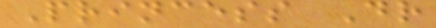Princess Dr
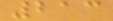213
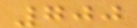700
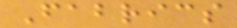Fabrics
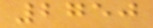2750
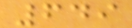649
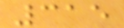315
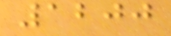1200
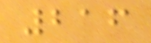216
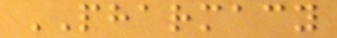PHARMACY
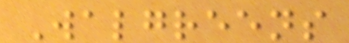Walgreens
